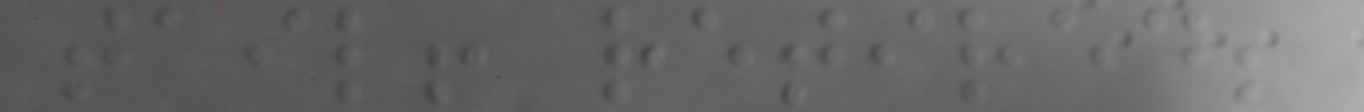tail! retired;
